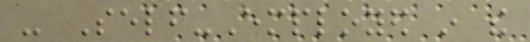- Self-Employed in the
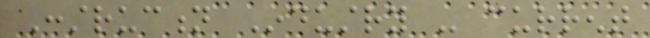Construction Industry - current
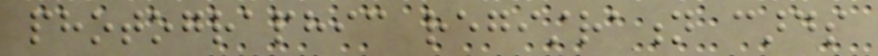photographic registration cards
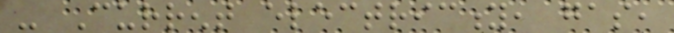- Current electricity, gas,
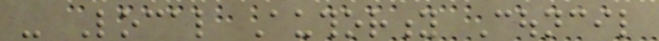- Local Authority Council
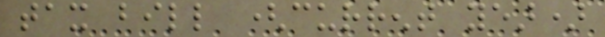tax bill (current year)
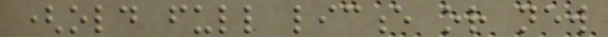(old full licence or new
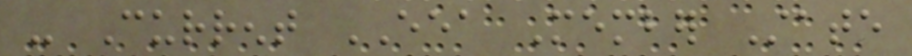- Current EEA Member State
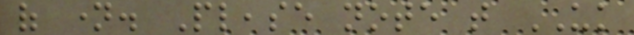of name. Please note that UK
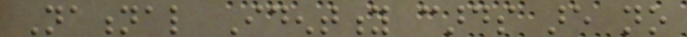National Identity cards are no
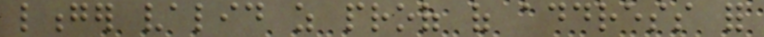longer valid as proof of address for
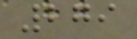279
